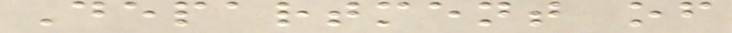Department of
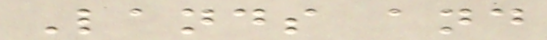Lands and
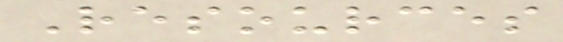Resources
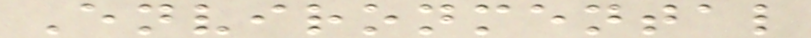Environmental
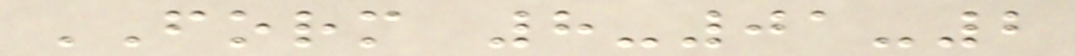FORM 8-01-2
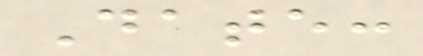Date:
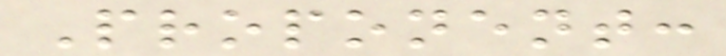Proponent:
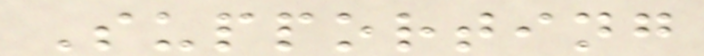Supporting
